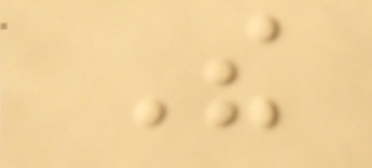The
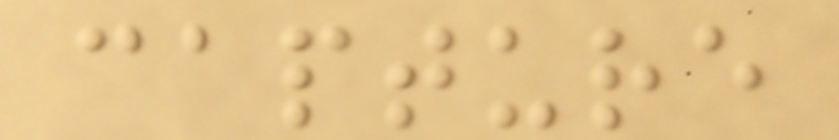capture
